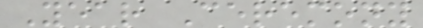Year Ceremony
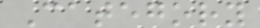Category
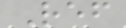Ref
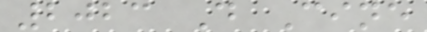2023 D Cine
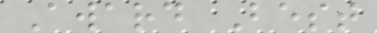Award Best
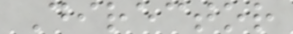Director
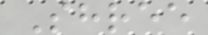Shree
